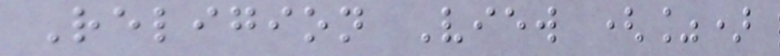Religion View (%)
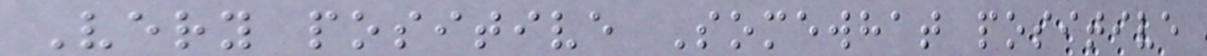Very positive Somewhat positive
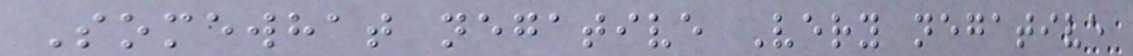Somewhat negative Very negative
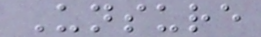Unsure
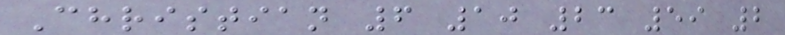Christian 6 10 23 59 2
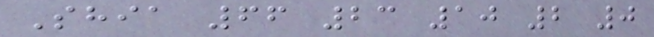Shia 66 23 10 2 0
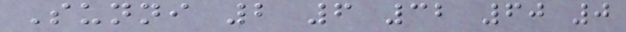Sunni 2 6 32 60 0
